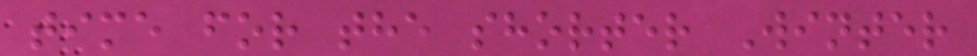time for the shorter Winter
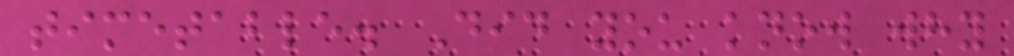timetable. Did you know why
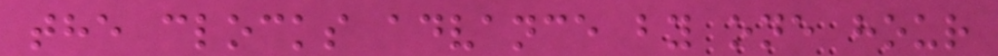the clocks advance by one hour
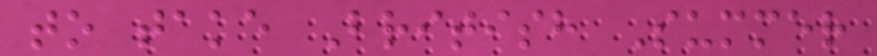to take British Summer
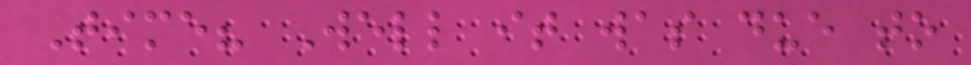Time? Well it was due to
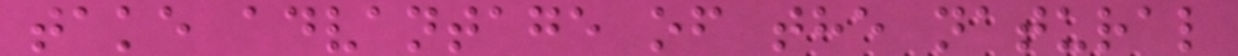take advantage of the natural
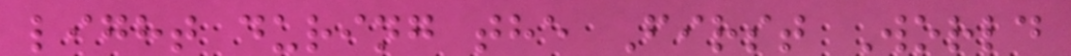light during the First World
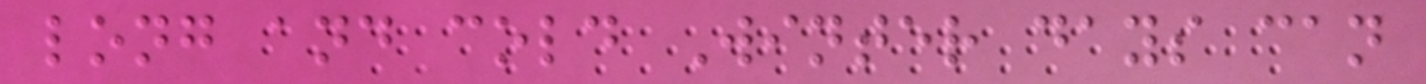long and cold Winter days can
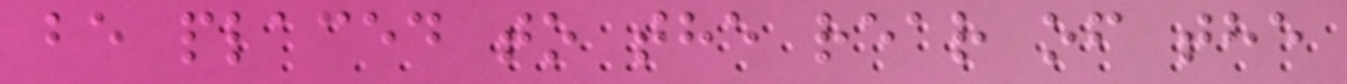be placed to the rear of the
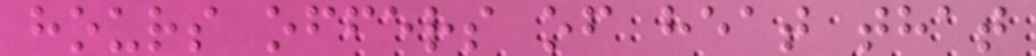hours offers of heat that
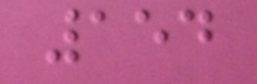154
